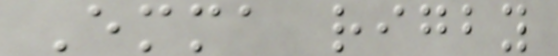Emma rigby
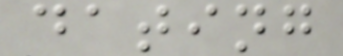dating
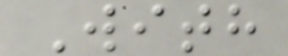With
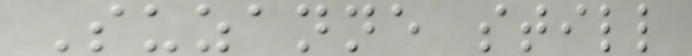Suzanne still
